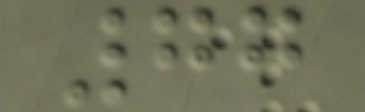77
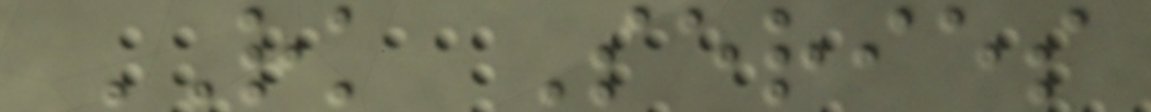RK Series
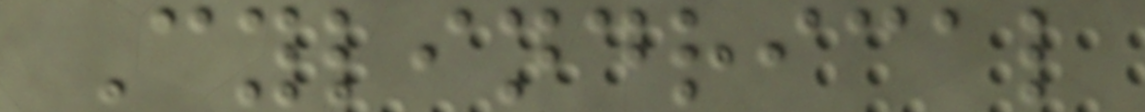Cylindrical
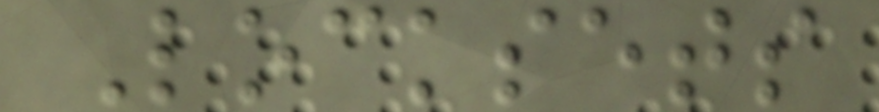Locksets
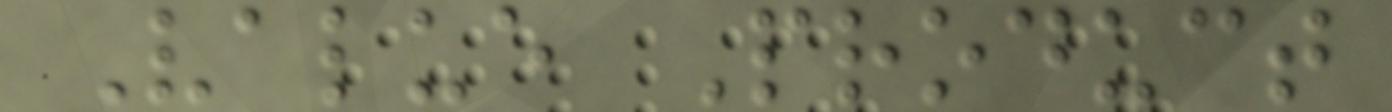Value Product
